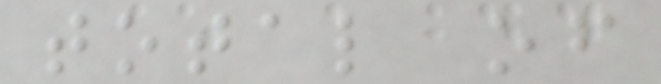total of
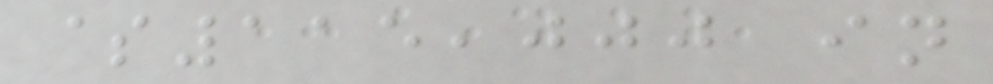$115,000 in
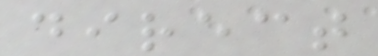direct
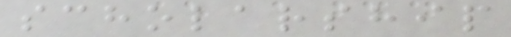scholarship
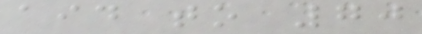aid to 70
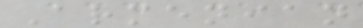Armenian
